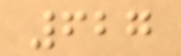627
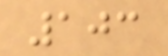103
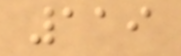119
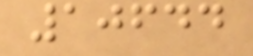10644
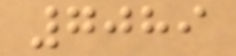7089
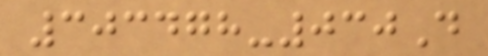303478-030D
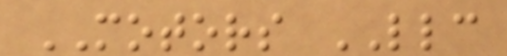MOTORS LLC
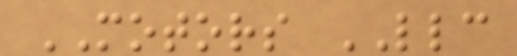MOTORS LLC
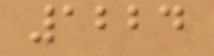1224
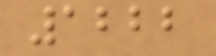1222
